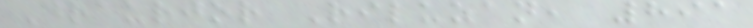Draurjor Riluzan, 891
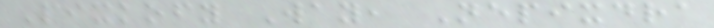Pixkofy Way, Nepixdra
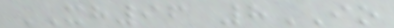XH96 8IO
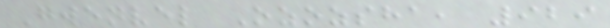Gwenvel Ozozsha, 929
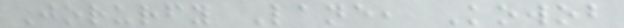Jorurfy Lane, Kowob
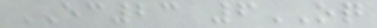EC23 6OQ
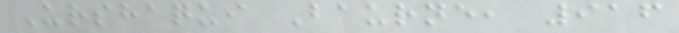Urshaqui Baurne, 916
